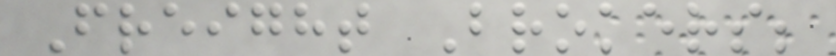Freight Brokers;
